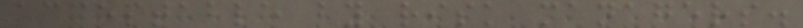acceptable by risk managers.
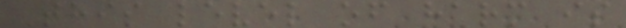This level of harm is
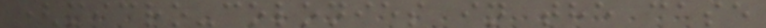(micro-colonies in the case
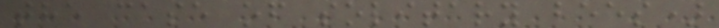the case of solitary bees)
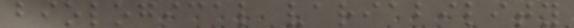biological variability
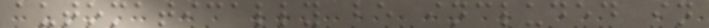automatically be included in
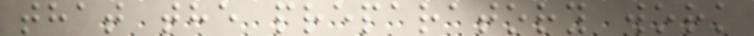that the preparatory work
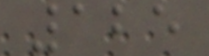125
